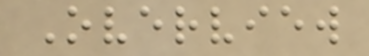Overview
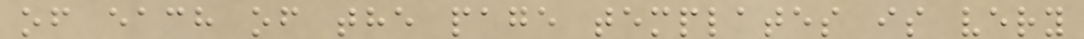of each of the page templates is very
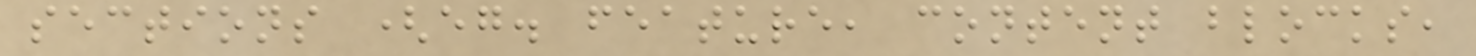sections (eg. feature, content blocks,
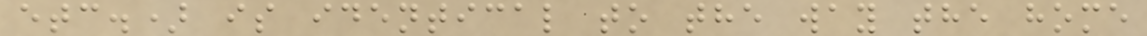etc.) is identical to the way the home
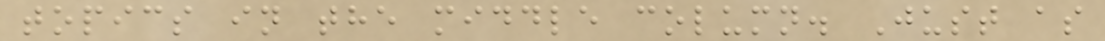topics in the middle column. Just as
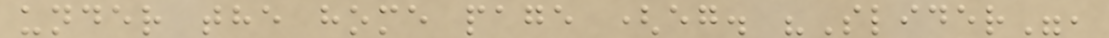under the home page (eg. "Slider",
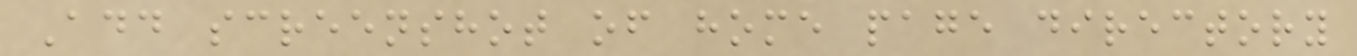Add screenshot of home page directory
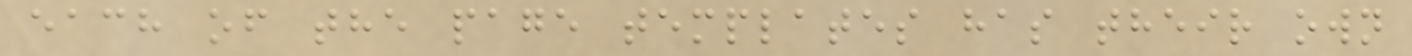each of the page templates has their own
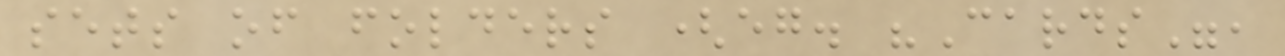sets of folders (eg. "Cards",
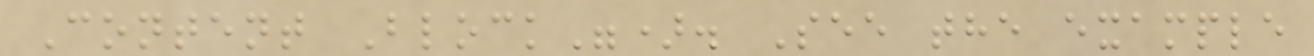Content Block"). See the example
